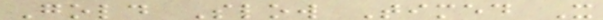Gold Slow Timed X
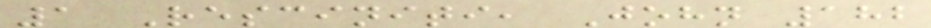1 Resciniti, John 182
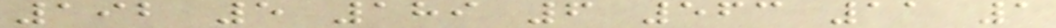192 5 189 6 563 11 1
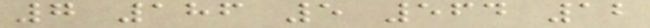7 186 5 564 12
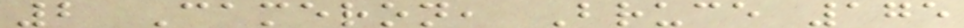2 Cameron, Bruce 175
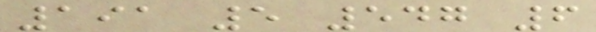191 5 547 6
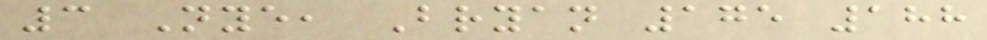3 Nye, Bryan 175 188
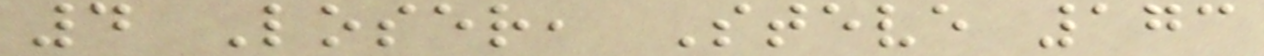4 Loser, Steve 173
